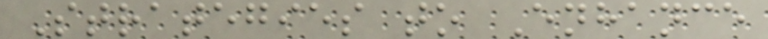Strategies to Enhance
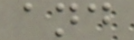and
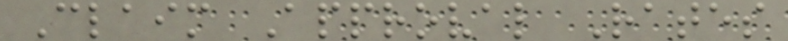Claim Approval Rates
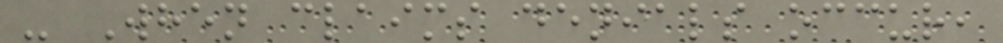- When claims denials occur,
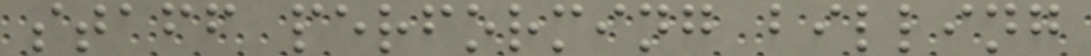staff performing billing
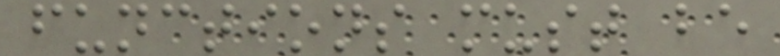functions must be
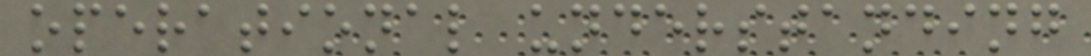operational understanding
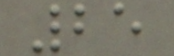25
